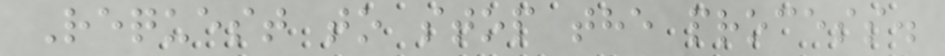Request to stop the process.
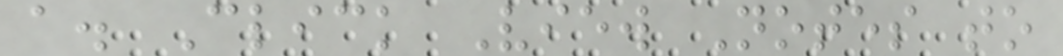a. Click View Notes to
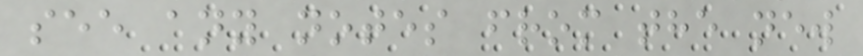see any notes from the new
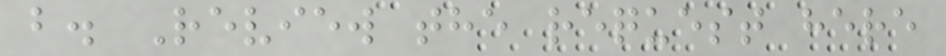b. Review the request here
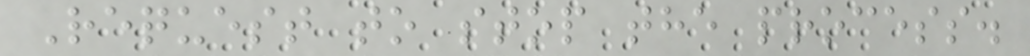Request to stop the process.
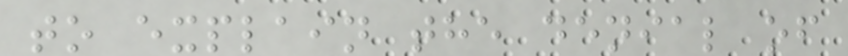to explain the denial of
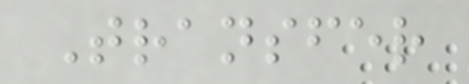Transfer
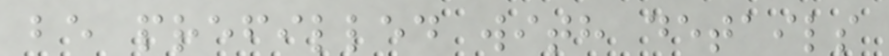be prefilled with details
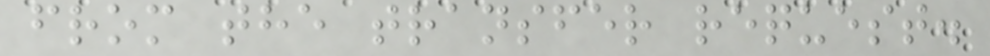from the transfer request.
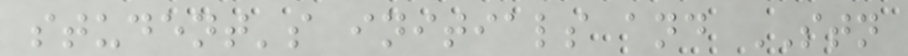student's initials and STN
